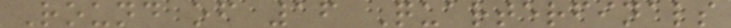Round of 16 Quarterfinals
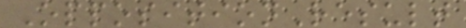OppositionResult
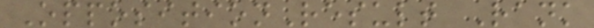OppositionResult Rank
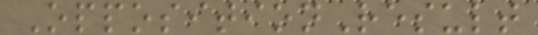OppositionResult
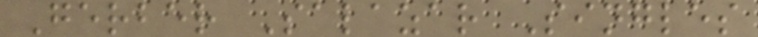Gerber Salazar Singles
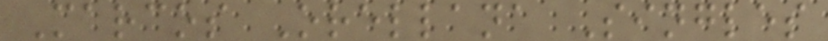Marcos Orellana Singles
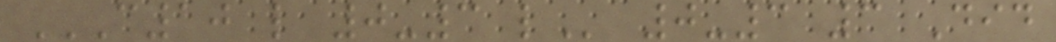C10 L 0-3 L 0-3 3 Did
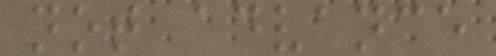not advance
